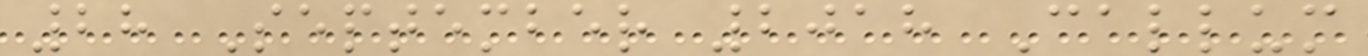28 September 2018 Callum
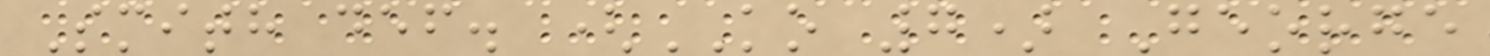Smith def. (KO 7) George
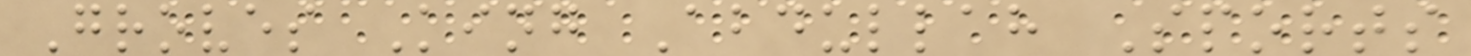Groves King Abdullah Sports
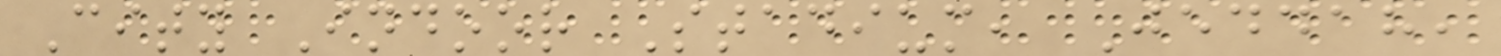City Indoor Stadium, Jeddah,
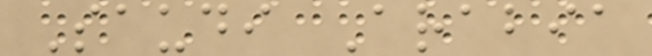Saudi Arabia
